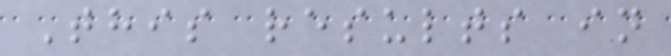This results in
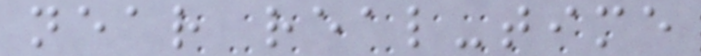near real-time
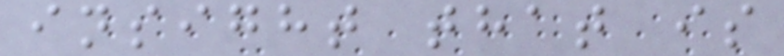insight that is
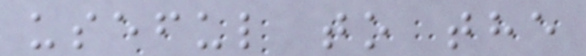useful to the
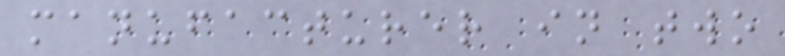manufacturer in two
